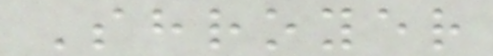Shroyer
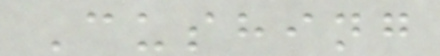Cushing
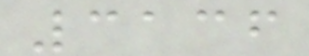3136
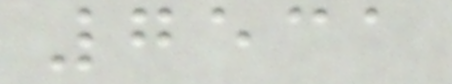7531
